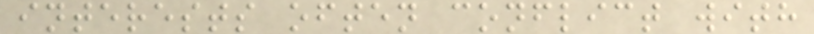interests often conflict with
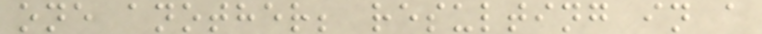one another; resulting in a
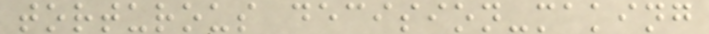torturous decision-making
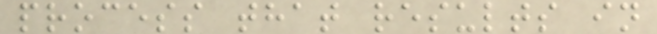process that results in
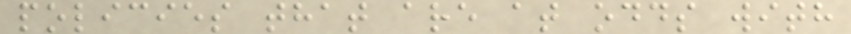policies that are at odds with
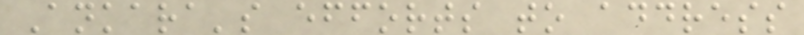Ankara's efforts to address
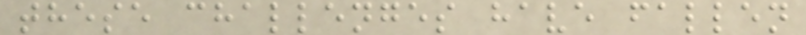these challenges have fallen
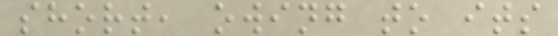short, owing to its
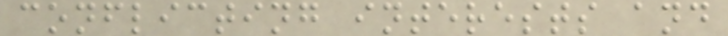conflicting interests and
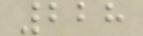228
